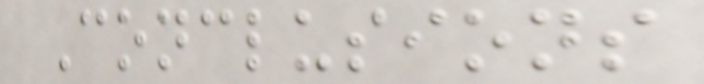Conclusions
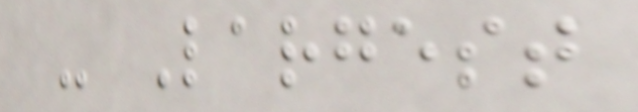- Largest
